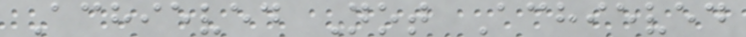Achieved Not Achieved
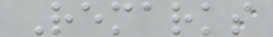Remarks
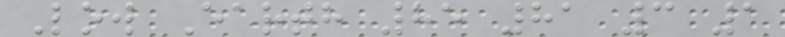Low Earth 85 81 3 1
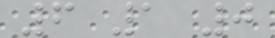6 1 0
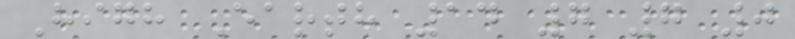High Earth 14 7 7 0
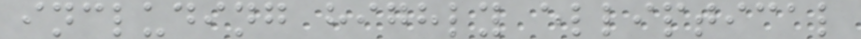including highly elliptical
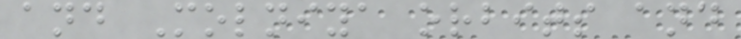and Molniya orbits and
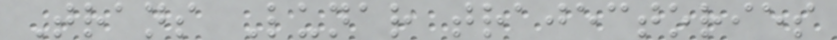Trans Lunar trajectories
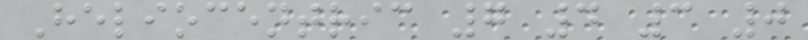Heliocentric 7 4 3 0
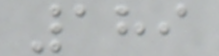189
